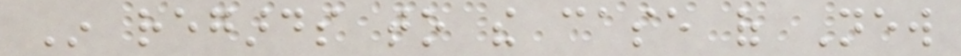In regards to the case of New
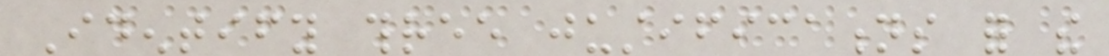Identify three justifications for the
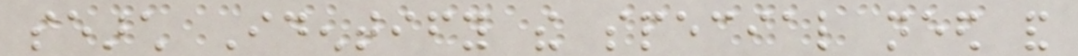search Identify the special need and
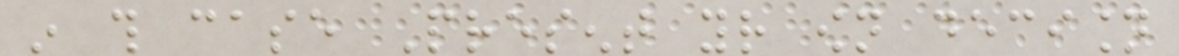in this case Present your own decision
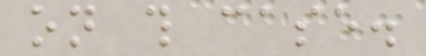on this case.
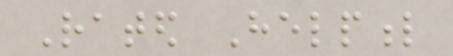Rated Helpful
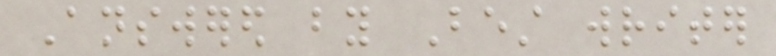Answered by Best writer
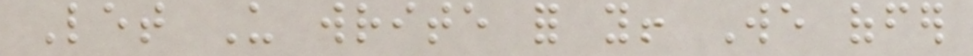Let Us write for you! We offer
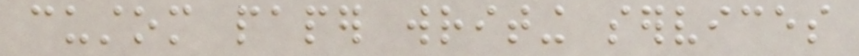custom paper writing services
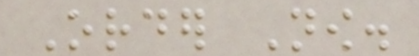Order Now.
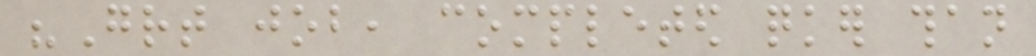"Great job, completed quicker than
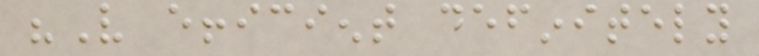"Very efficient definitely
